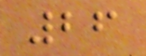26
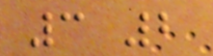3 2
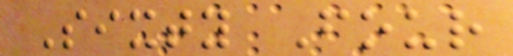Sixty Four
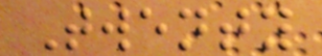Twenty
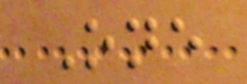One
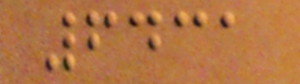6431
